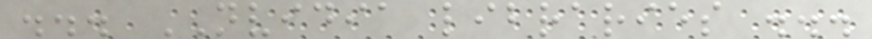... NVIDIA libraries ...
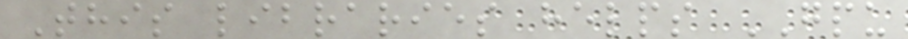This libraries helps GPU
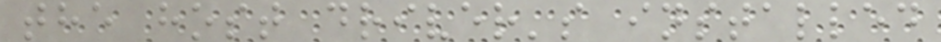the host driver's installed
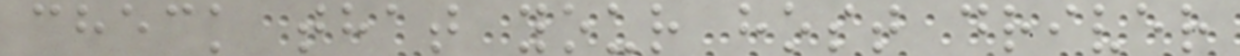check that your host driver
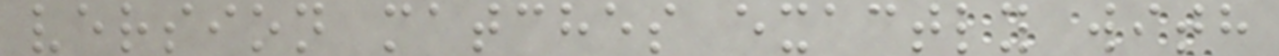version matches exactly with
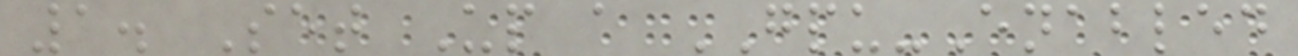1. Set Up a GPU-Enabled
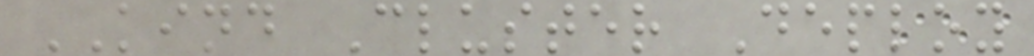KIND Cluster Deploy
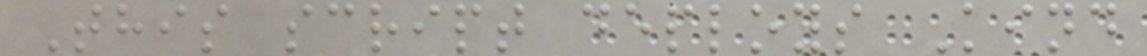This script deploys Kind
